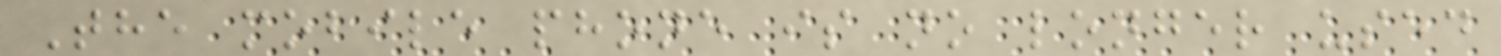The mobile phone is no longer used
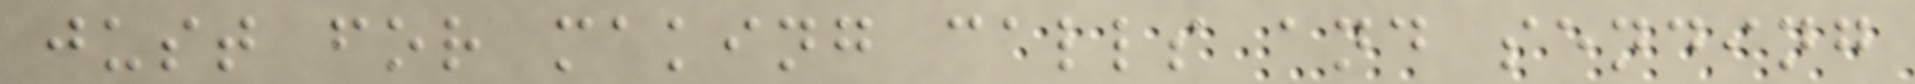just for making calls and sending
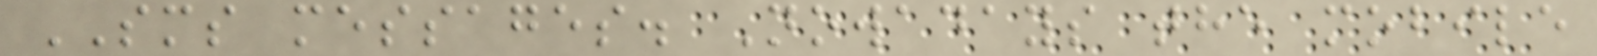SMS messages. Nowadays the mobile
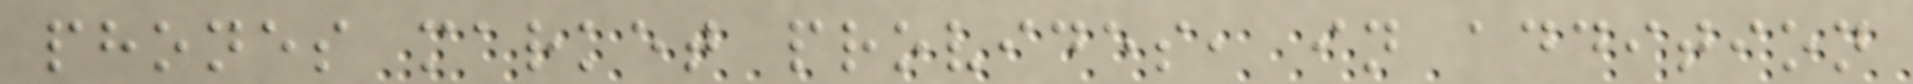phones market provides, in addition
